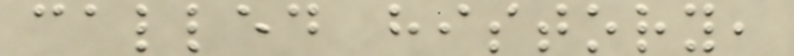called history,
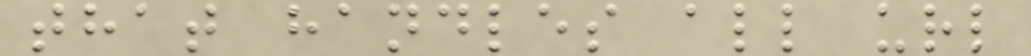that handles all url
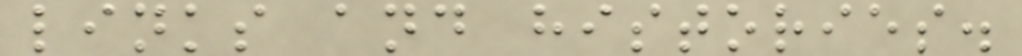links and histories.
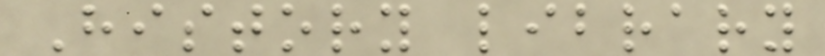History library
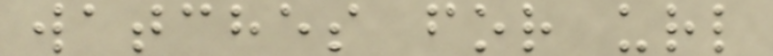watches for url
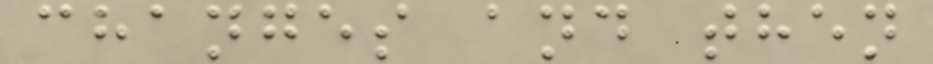changes and then
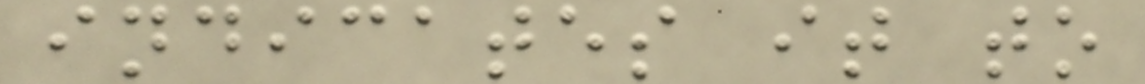indicates it to
